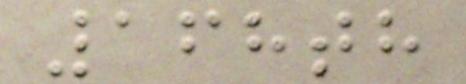168th
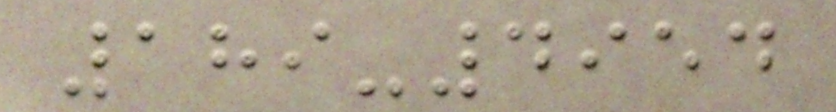189-4954
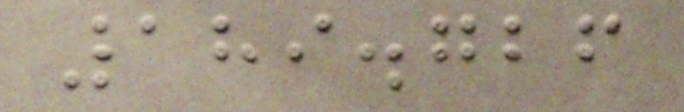189.726
